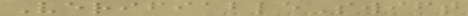VerifiableSwift
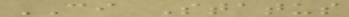CI Status
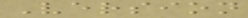Version
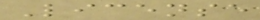License
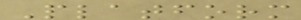Platform
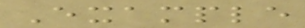Example
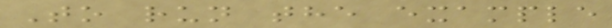To run the example
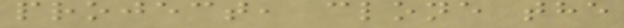project, clone the
